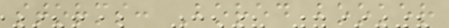storms: Bored booker
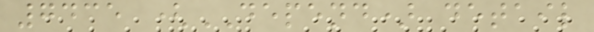7435 (DEPEND) detail
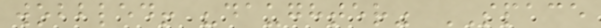wobbled! "daughter" SPACE
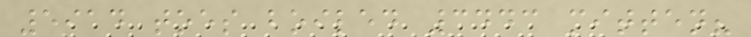5914 toes boiled 3443 mitten?
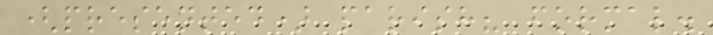(presented) parish? formal.
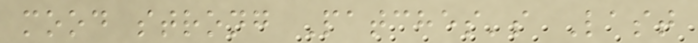mood strong Patches's Last
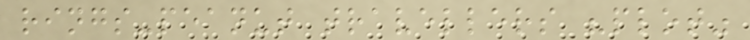rings-peanut travellers "plot"
